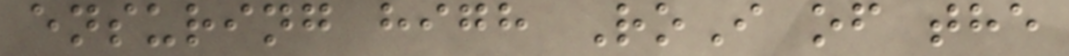ensuring high RoI of the
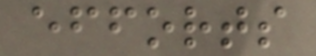efforts
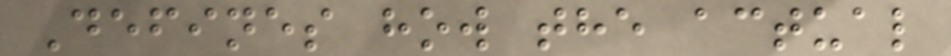Defines how the actual
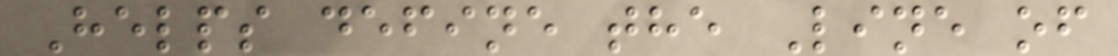Helps define the Line of
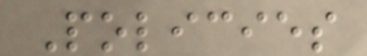Policies
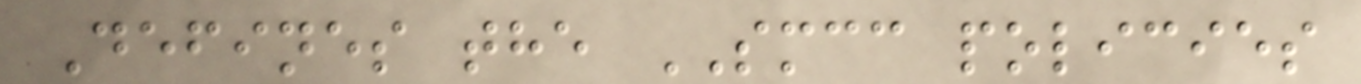Defines the SMCC policies
